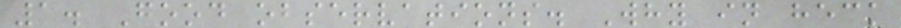1. Good observations. Why in heck
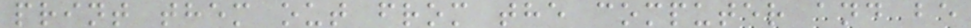print them out from the computer and be
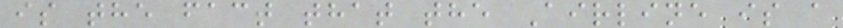is the fact that the Airline is a
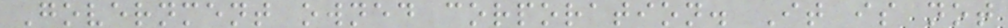Government owned corporation. It is not
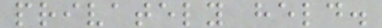privately held.
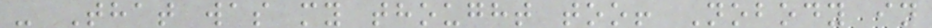- That was my thought too! Nobody in
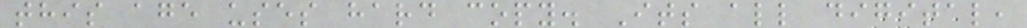this age uses hard copy. Its all digital,
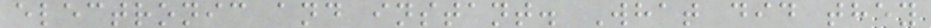electronic and instant. What did they
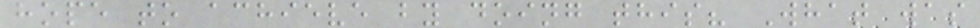hope to achieve by doing this? What was
